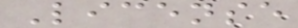License
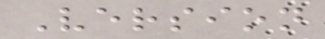Version
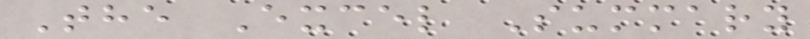The Excel Summary
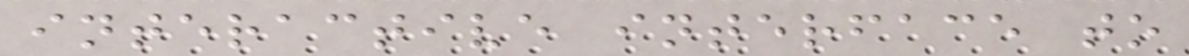interactive interface to
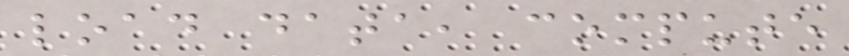load data, compute
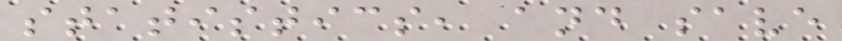statistics, and save
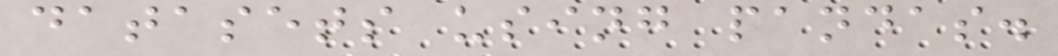datasets using pandas.
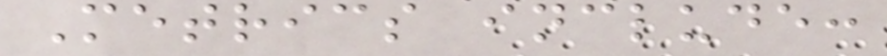Metrics include:
